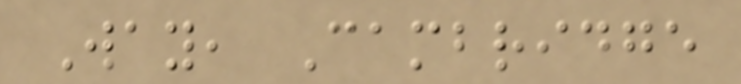Way, Cambridge
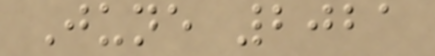June 2021
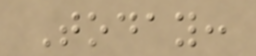Today:
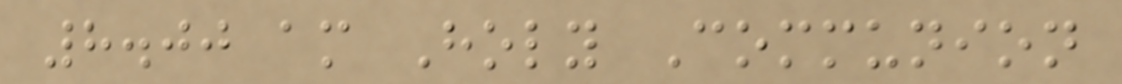8.00 am Holy Communion
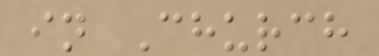in Church
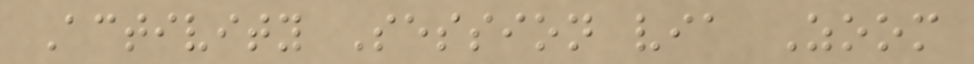Activity Session via Zoom
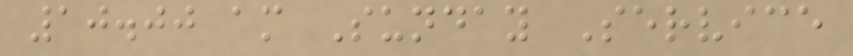10.00 am Sunday Service
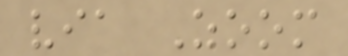via Zoom
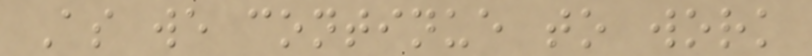As we continue to work
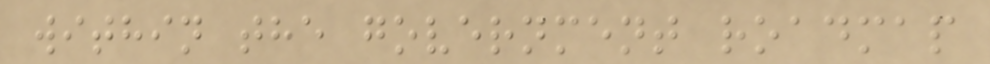within the government roadmap
